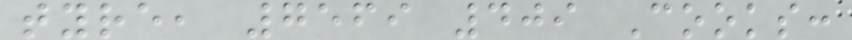tyre, 7569 409 Cooks:
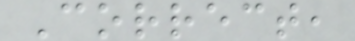Correct,
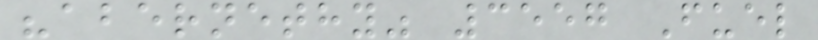"abernethy" 3557 Fuel
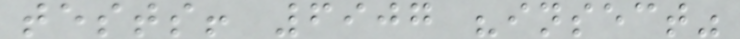tests! 6907 "insect"
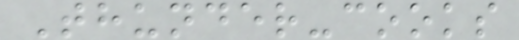Thunder-cooks
